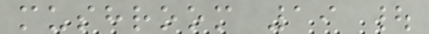mushroom 19 |
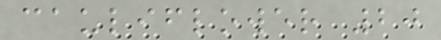cauliflower 20
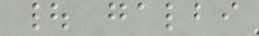| galbi
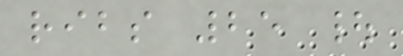ribs 25 |
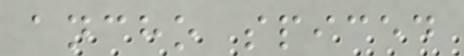ancho spiced
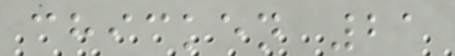chicken 21
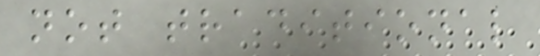not traditional
